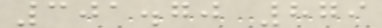301.70 879
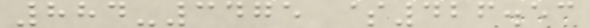884-3475 $426.53
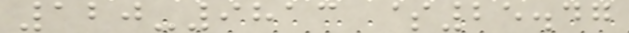120-9813 $25.47
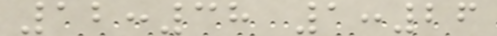12:38 1:26
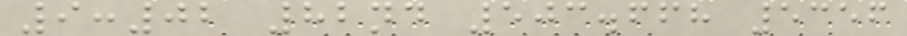9:02 82nd 503.668 5356
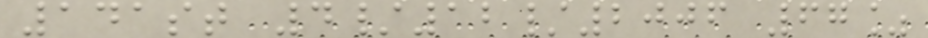141st 4/12/2006 67%
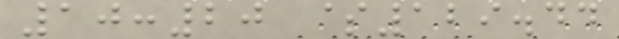10:20 $129.44
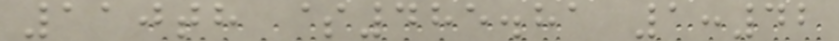110th $485.81 1:42
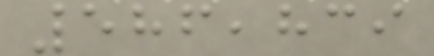586,839
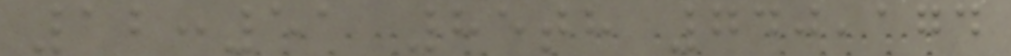12:51 85th 740,174
